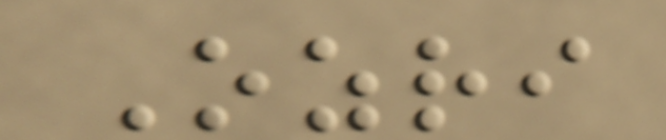Ozri
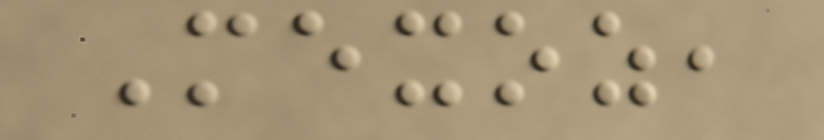Mexoz,
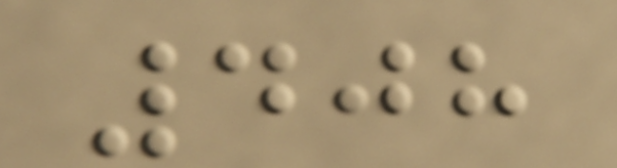408
